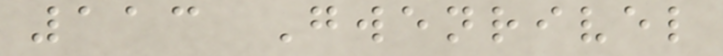113 Gwenrivel
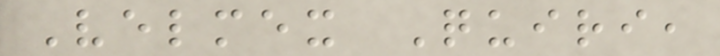Velmex Quiri,
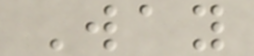Way
